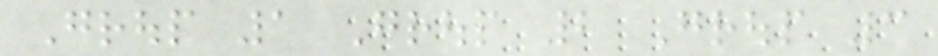Group 1 Group 2 Group 3
